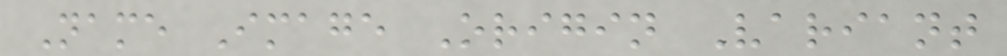Name Image Origin Variant
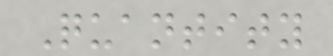Quantity
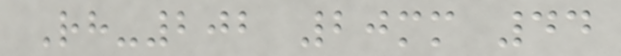Rh-202 20mm 44
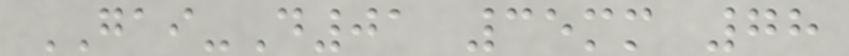GAI-D01 35mm 78
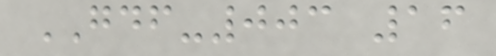GDF-003 16
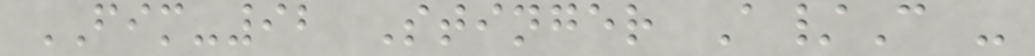FIM-92 Stinger A/C -
